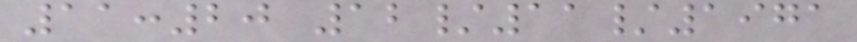11:20 12/11/1971
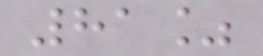81%
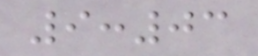9:03
